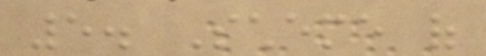5. Scheme of
